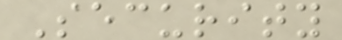Security
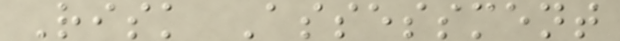Risk Assessment
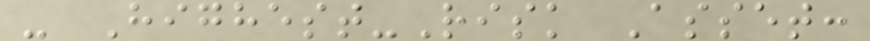- Highest-Risk Asset:
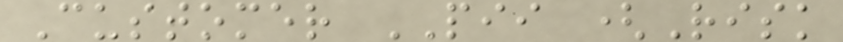Customer PII (Risk
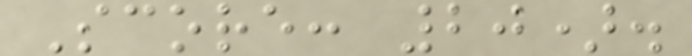Score: 20).
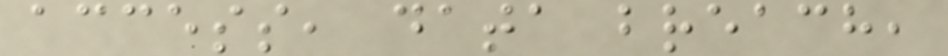access, data breach,
